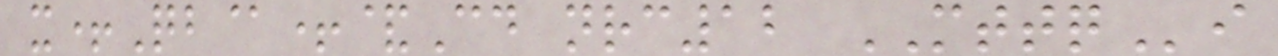x+Qb@+&Cd nrc12 MTTQi
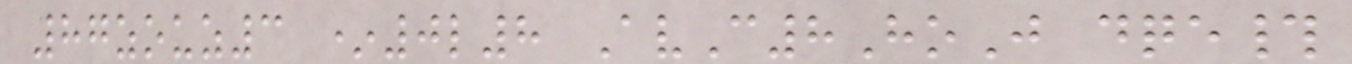87zouz3 *0l8 AvC8HoJ dqe#
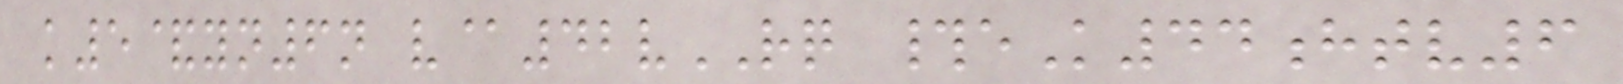k5&yn6n v@42vRQ #eK44htv6
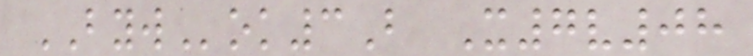BYWok3B X7v08
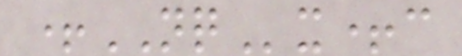+NQx+c
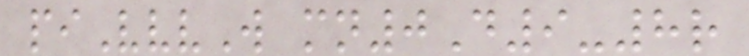piVvvW mn0D9-8r
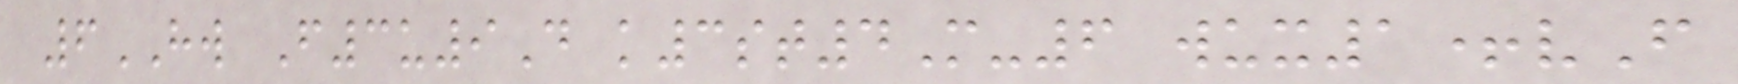6HW F3u9D k3st4M-6 wux1+vF
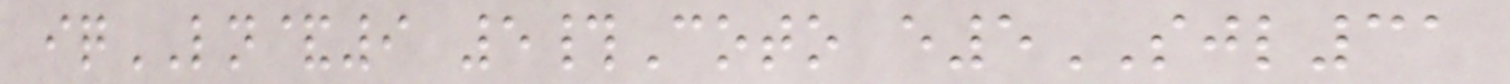iqLN&9 5#Coto e5SJL31
